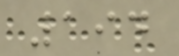194
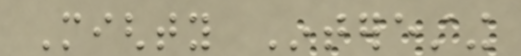Mighty Interesting
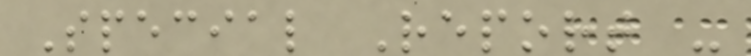Special Report -
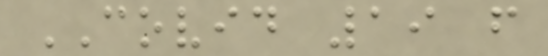COVID 19 from
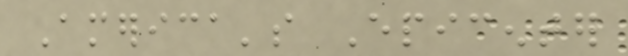America's Epicenter
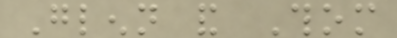Glenn and Thom
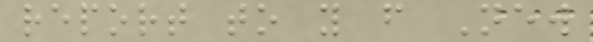report to you from New
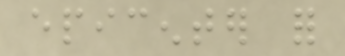epicenter for
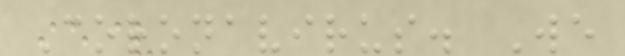Coronavirus. We
